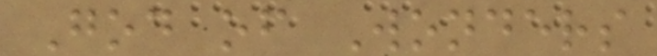God of Wonders
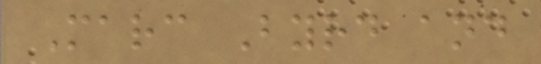Marc Byrd and
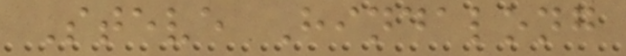Steve Hindalong
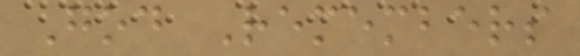God Remembers
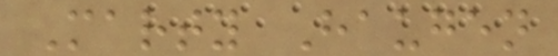Marty Haugen
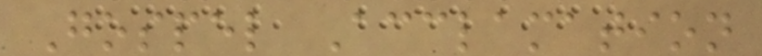Gospel Acclamation
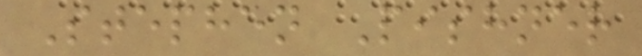Stephen Pishner
